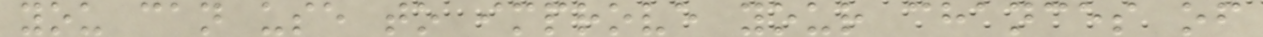you can use to improve your chances of
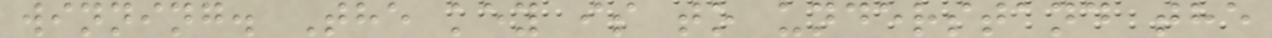winning. The key is to understand the
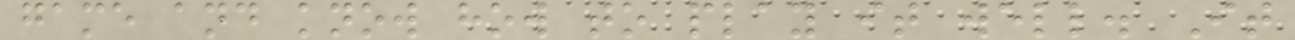game and know how to play it well. It
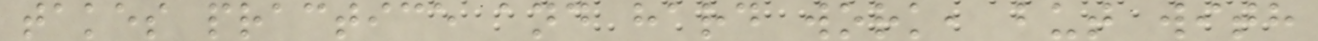takes practice and hard work, but with
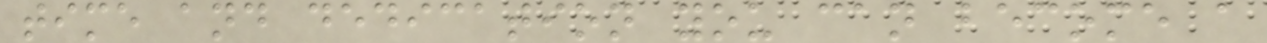time and dedication you can become a
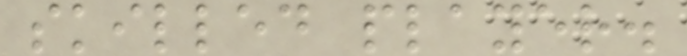skilled player.
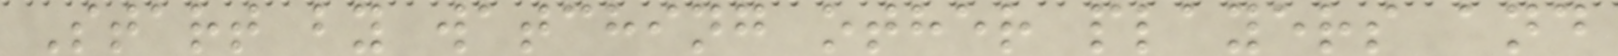Start by watching other players and
